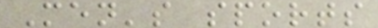Men's sports
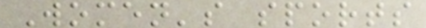Women's sports
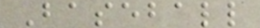Baseball
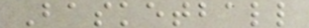Basketball
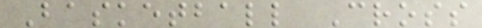Basketball Cross
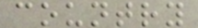country
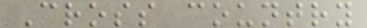Cross country
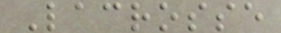Lacrosse
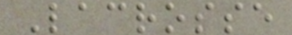Lacrosse
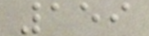159
